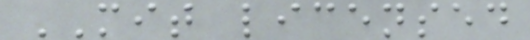MIT licensed
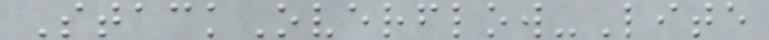StackOverflow-Lite
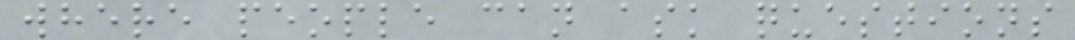where people can ask questions
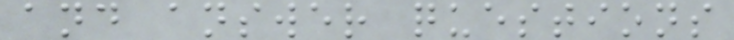and answer questions
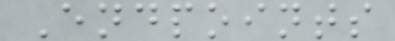Endpoints
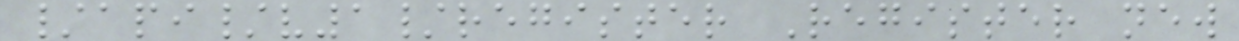/api/v1/register Register new
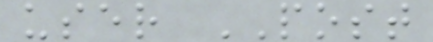user POST
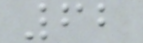62
